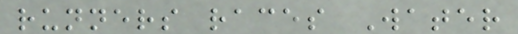runners races Water
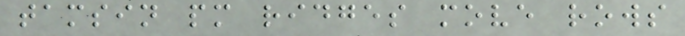tamsin pm ridges move rows
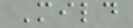Mild
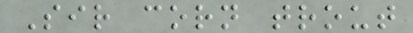Sir corn trout
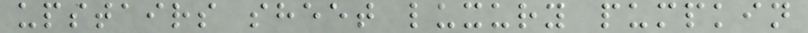upstairs sheet luxury pumpkin
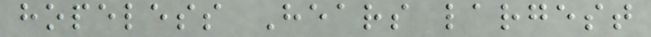hopeless Hears largest
